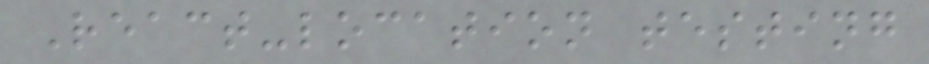React-location testing
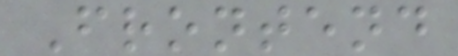Frontend
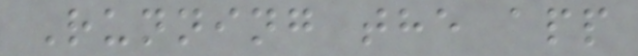Running the app
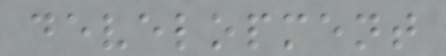development
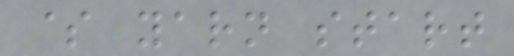$ yarn start
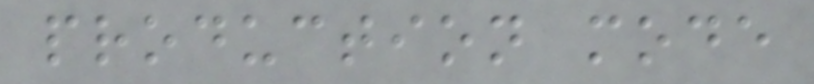production mode
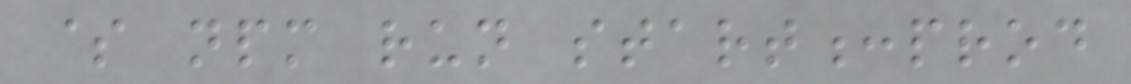$ npm run start:prod
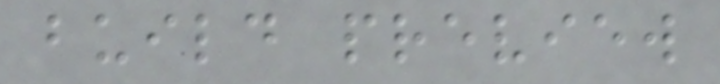build preview
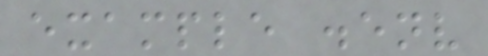example .env
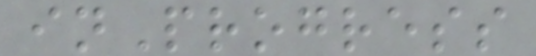inProgress
